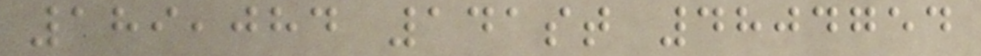189,084 141st 4804754
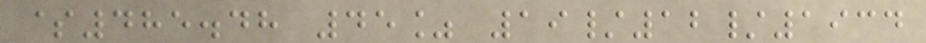$485.48 45% 19/12/1934
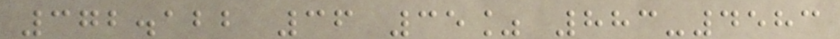372.122 36 35% 883-4583
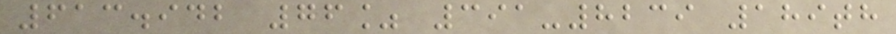613.942 76% 391-8239 189th
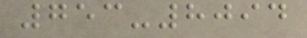753-8094
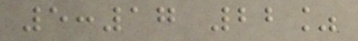5:17 22%
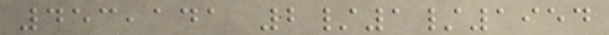453,141 2/1/1954
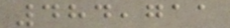484,711
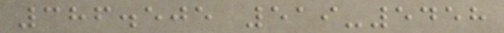386.505 519-5458
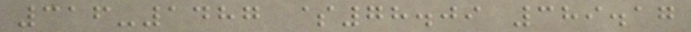316-1487 $78.09 389.17
